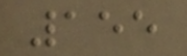155
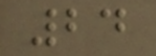24
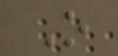O
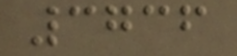3736
